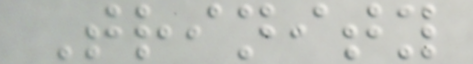Trinity
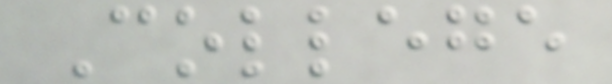College
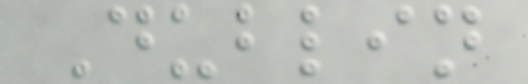Dublin
